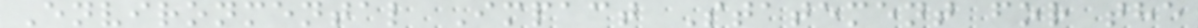Environmental Impact Statement for the
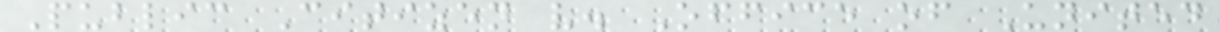Public Citizen v. Office of United
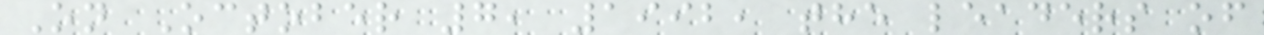On October 7, 1992, the leaders of
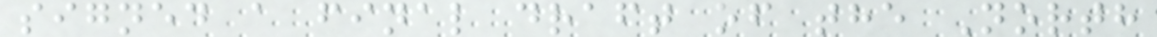signed a final draft of the North
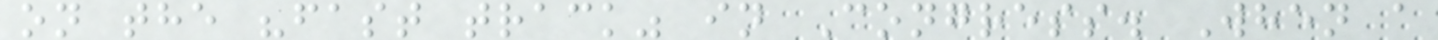on the "fast track" in Congress. When a
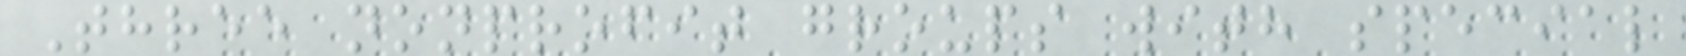Three nonprofit groups with special
